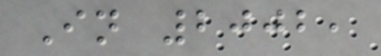In 2002,
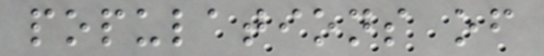populations of
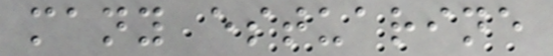many estuarine
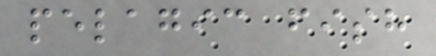pelagic fish
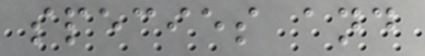species and
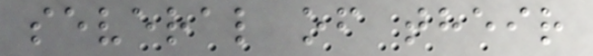several of their
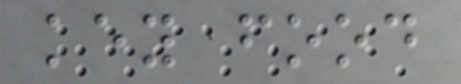key food
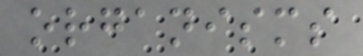organisms
